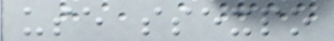use ssexpo
